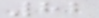82
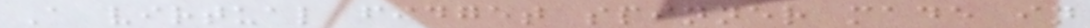A virtual fidget spinner made in
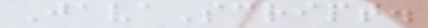JavaScript.
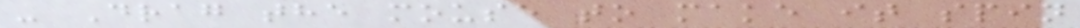- Drag the mouse to make it spin
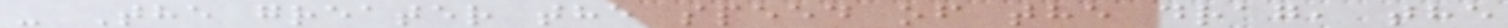- The greater the speed of the drag, the
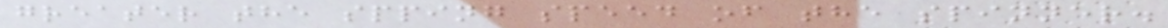greater the spping speed of the spinner.
